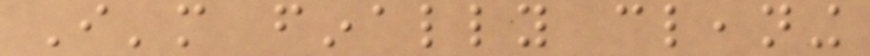I'm finally cleaning
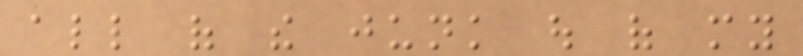all of the junk out of my
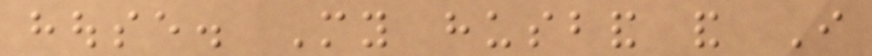house. My husband and I
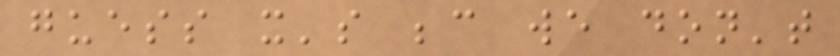guess it's because we don't
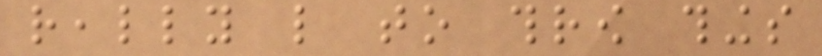really like to throw things
